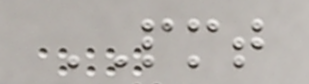PMT
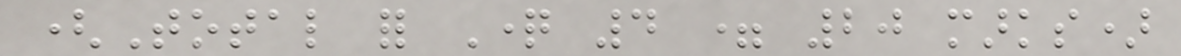(Total for Question 4 = 20 marks)
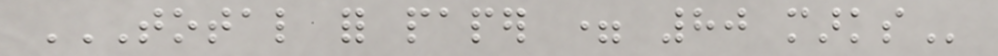TOTAL FOR PAPER = 80 MARKS
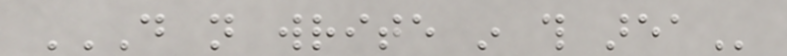DO NOT WRITE IN THIS AREA
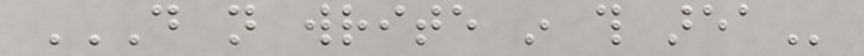DO NOT WRITE IN THIS AREA
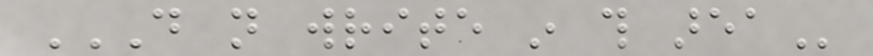DO NOT WRITE IN THIS AREA
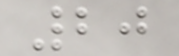20
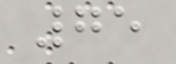75
